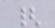{
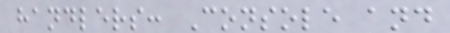handlers: Console and
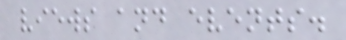views and events.
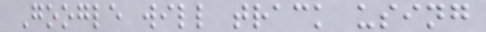Google will track using
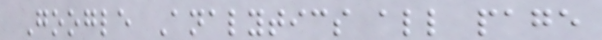Google Analytics all page
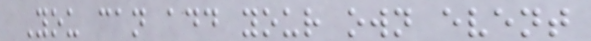You can add your own event
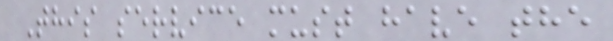This service must have the
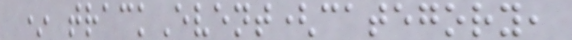* trackEvent(category,
